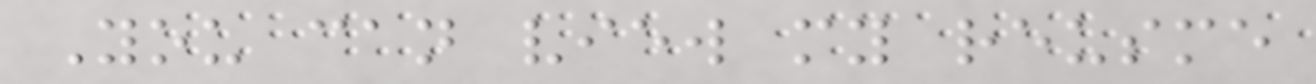You can view my reusme
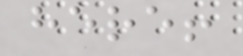here!
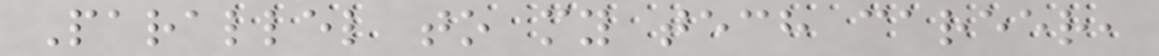Parallel to my tech career,
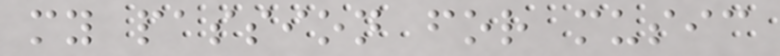my passion for music
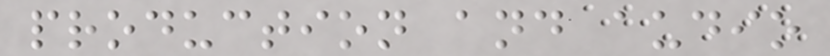production and audio
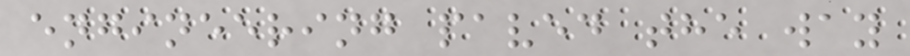engineering paved the way
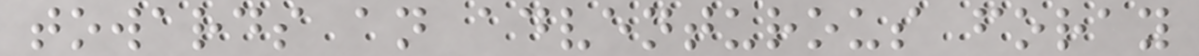towards an adventurous foray
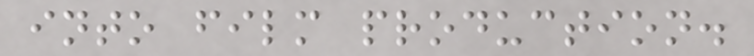into film production.
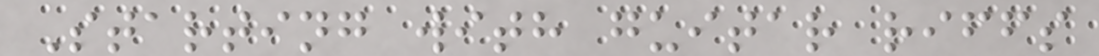Starting with guitar riffs
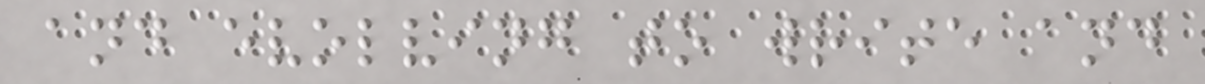and evolving to write and
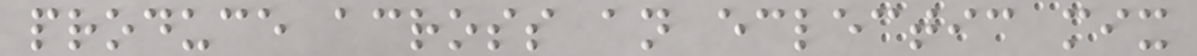produce across an eclectic mix
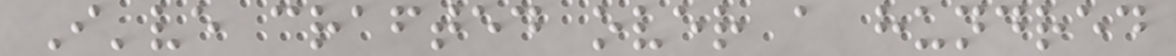I've crafted over a hundred
